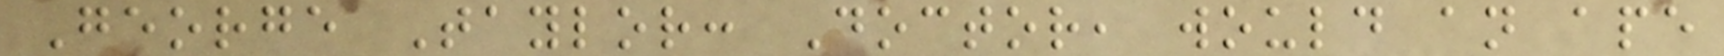George Taylor: Doctor, would an ape
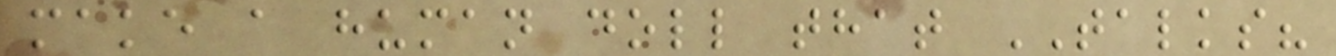make a human doll that TALKS?
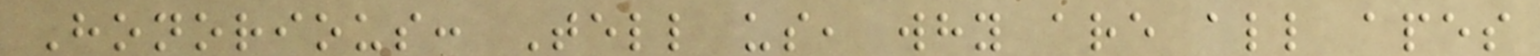Honorious: Tell us, why are all apes
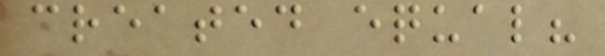created equal?
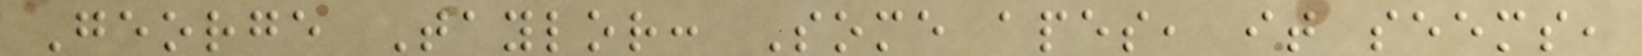George Taylor: Some apes, it seems,
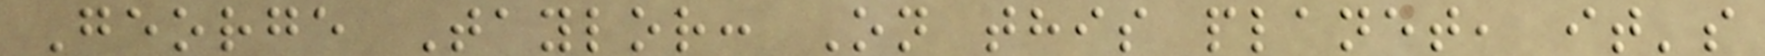George Taylor: On this planet, it's
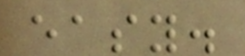easy.
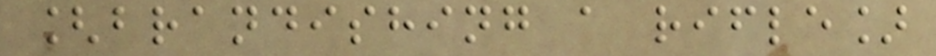[brandishing a rifle]
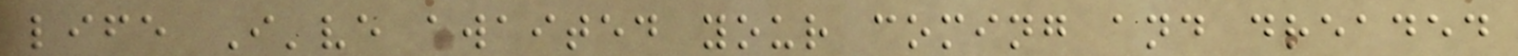life I've awaited your coming and dreaded
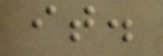it.
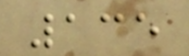135
